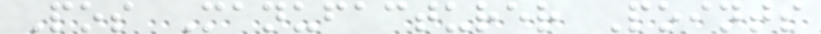Pos Manufacturer Points
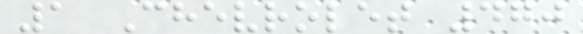1 Chevrolet 470
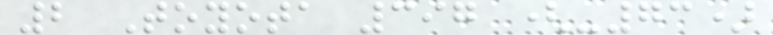2 Toyota 397 (-73)
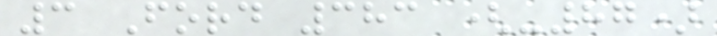3 Ford 383 (-87)
